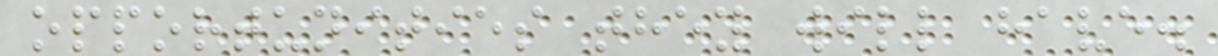opportunities they will have.
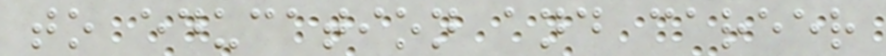to education and career
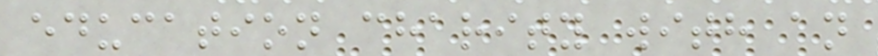education charity with an
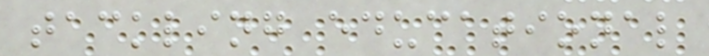tackling educational
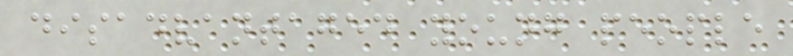disadvantaged young people
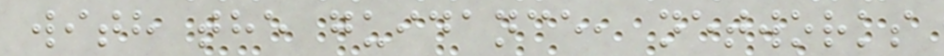with the guidance, networks
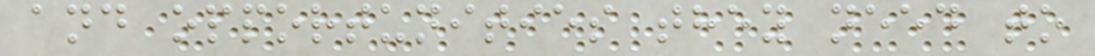and opportunities they need to
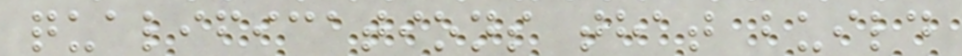qualifications that build
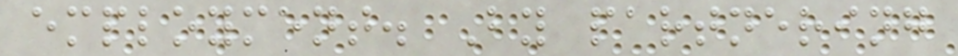employment. By partnering
